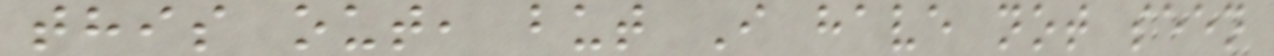this out, but I have not seen
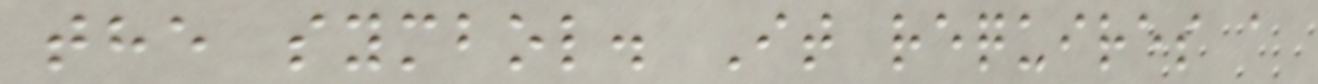the symbol. It requires a
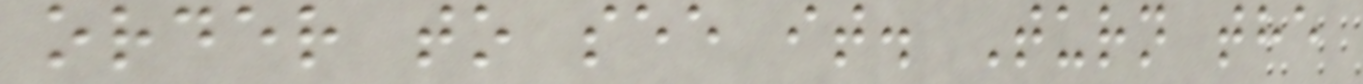order to see it. Turn the
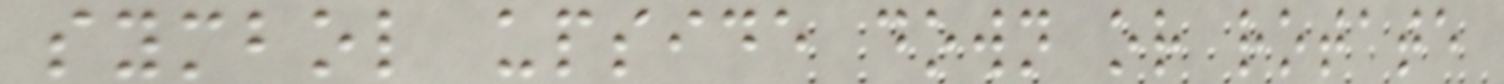symbol upside down or rotate
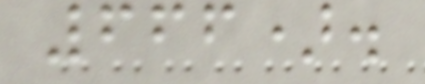666).
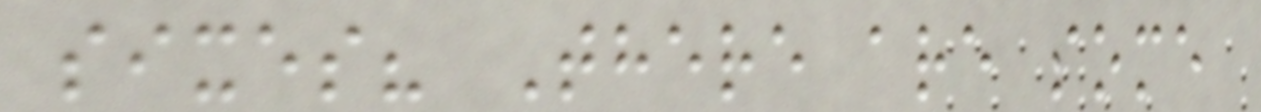sixes? There are some
